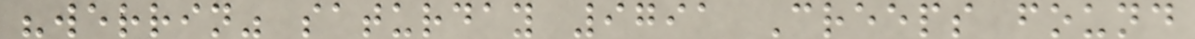"werrin" saturday 9791 Creeps found
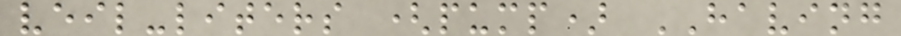veil-liters (pump) HAVING
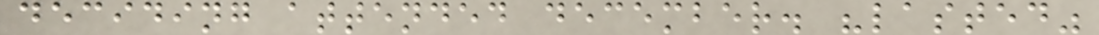deciding attended december. "lasted"
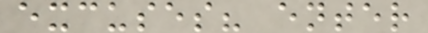excuses? enter
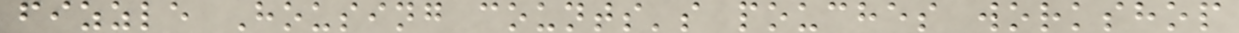fizzle Housing counts's pouches workshop
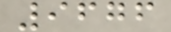9676
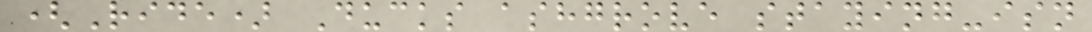(Ride) Ducks ashgrove staying-isn
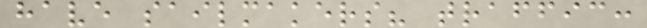have sailmakers? traffic:
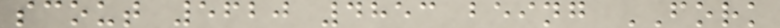scout 5620 4853 being FORK
